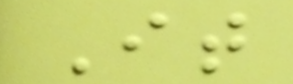It
